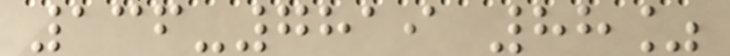136-7819 88%
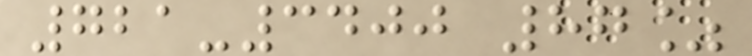721-3400 87%
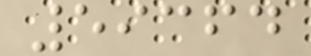59364
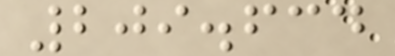209.634
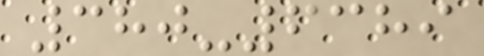380-6389
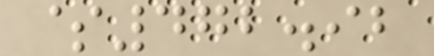$472.92
